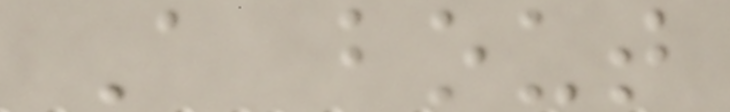A bout
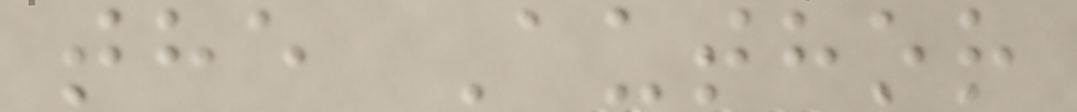the Author
